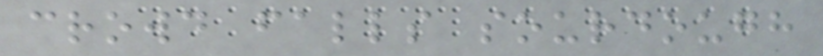crowd falls sourdough
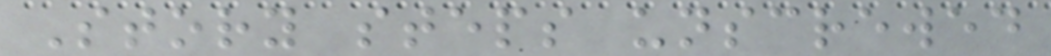Story steps unscrewed
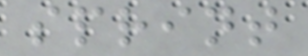sprint
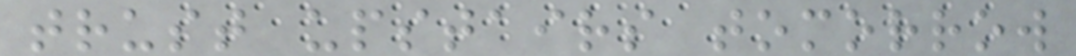trust upstairs tomorrow
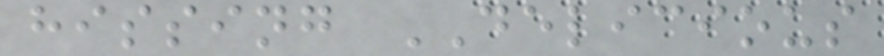hissing DELICIOUS
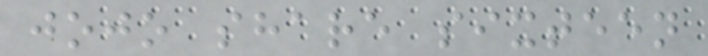jojo share sixteen
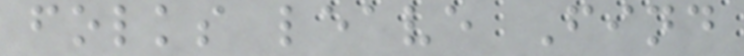folks leave Find
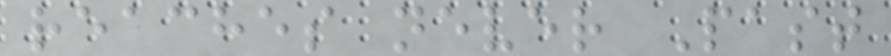reaches never Past
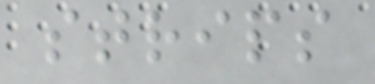strips
